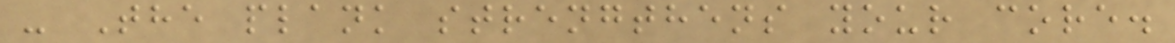- The plank strengthens your core.
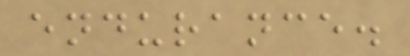endurance.
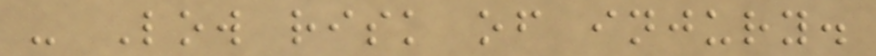- Low risk of injury.
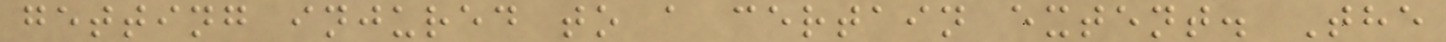getting injured to a certain extent. The
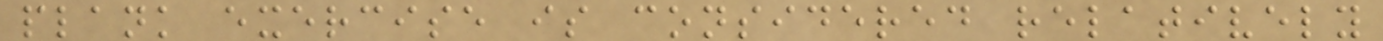plank exercise is considered relatively
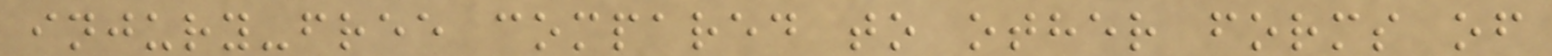injury-free compared to other forms of
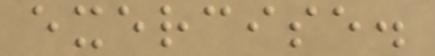exercise.
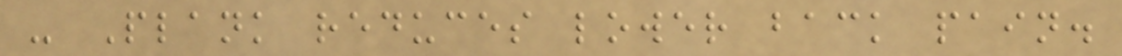- Plank reduces lower back pain.
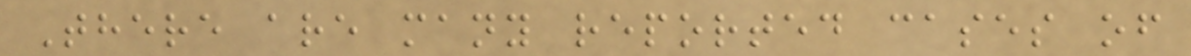There are many reported cases of
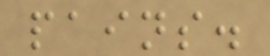pains.
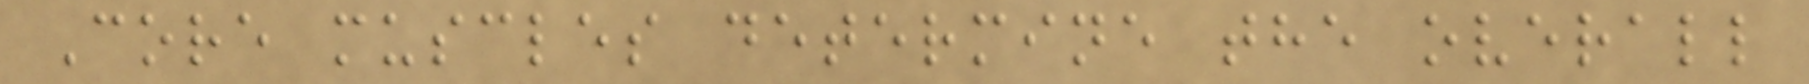Core muscles determine the overall
